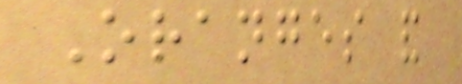Oranges and
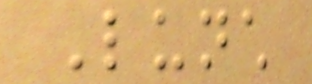Lunch
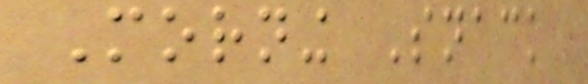Morning Snack
